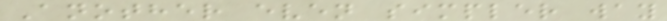Another even simpler way
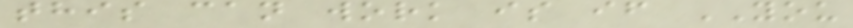this can work is if YOU
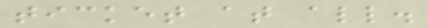ticket at all.
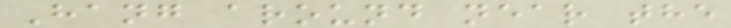Hang around near the
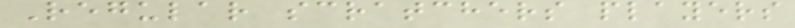Regular scratchers players
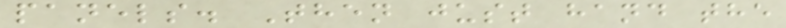panels. Then just hand the
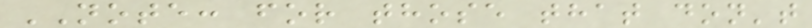NOTE: for those that don't
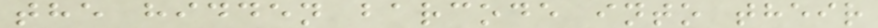the hidden barcode into their
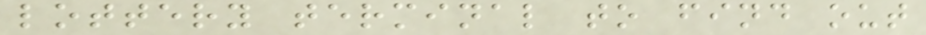lottery terminal to find out
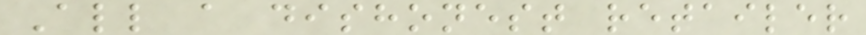All a dishonest retailer
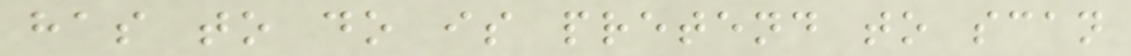has to do is pretend to scan
